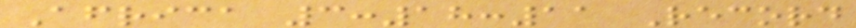Africa 3:18:11 Record
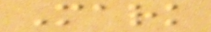Mark
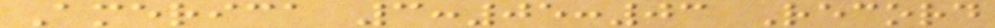America 3:05:03 Record
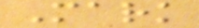Mark
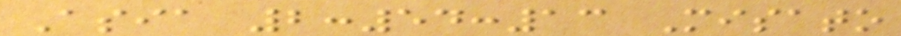Asia 2:54:13 Misato
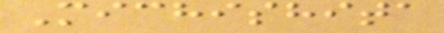Michishita
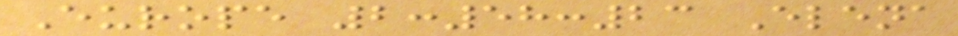Europe 2:58:23 Elena
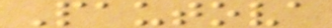Pautova
